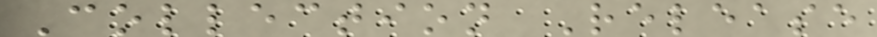Collection Release
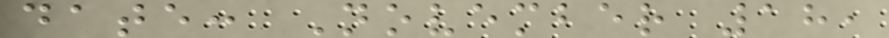date: November 18,
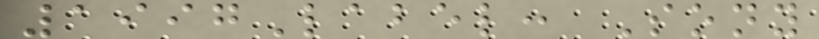1997Label: Sony
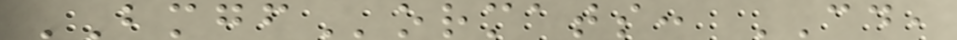BMGFormats: CD,
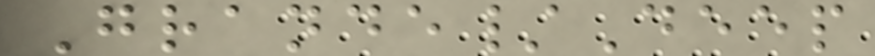Grande/Deep
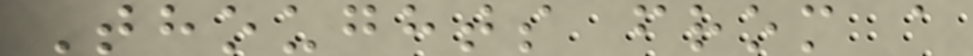Thoughts from a
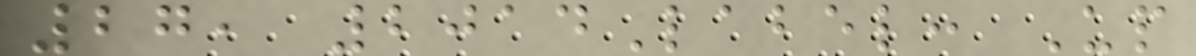27, 2014Label: Up
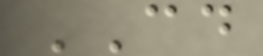CD
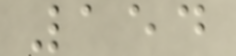154
